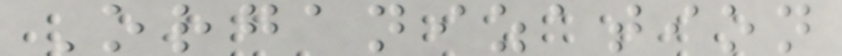Organization
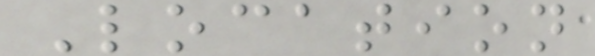Location
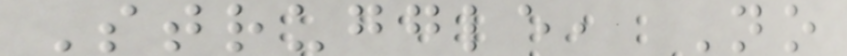Struggle, No
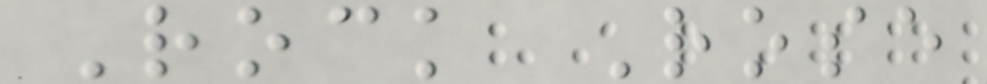Rock Rose
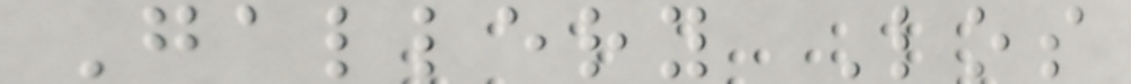Gallery Los
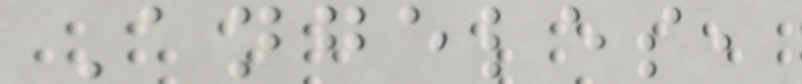Angeles,
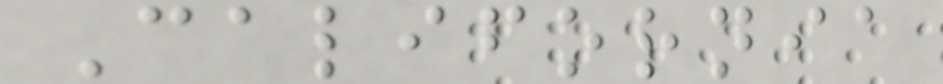California
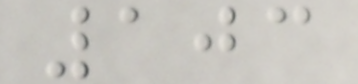103
